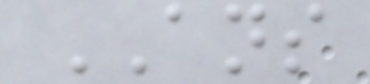ANS
